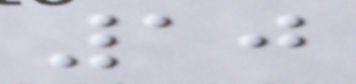10
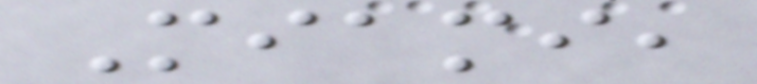Miami,
